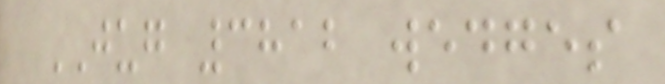JUG 3812 wedges
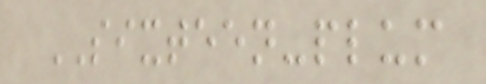SIXTEEN-plum
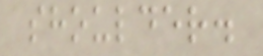shoulder.
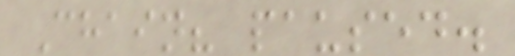Chain? paused.
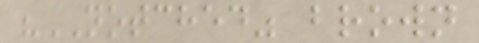"NOTCHED" brown
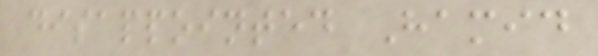disappointed Hamid
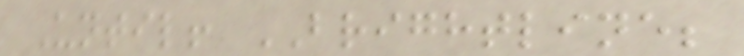Until! BRIGHTLINE;
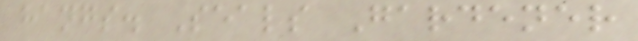hangs. Seals Gardener
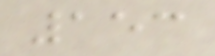153
